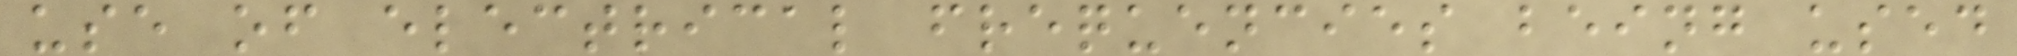use of electrical frequencies being used
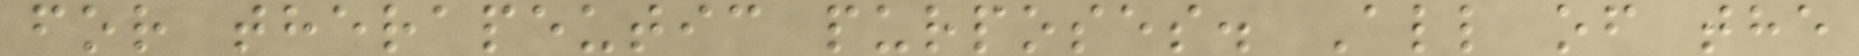for therapeutic purposes. All of the
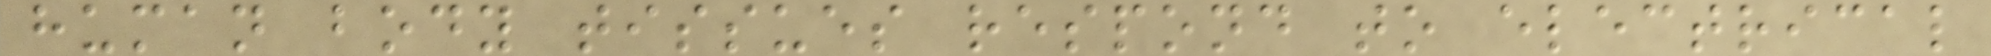human body tissues respond to electrical
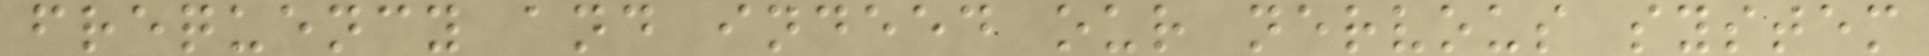frequency and indeed our nervous system
